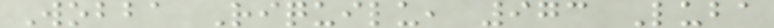Wobba Riquilu, 973 Luba
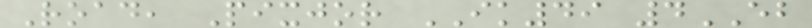Road, Pixjor IK49 4EB
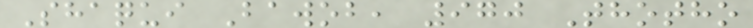Shaqui Bawob, 970 Thotho
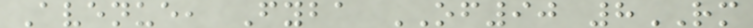Avenue, Fyba OF90 8RM
